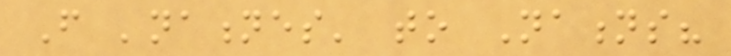From 'nationes' to Nations?
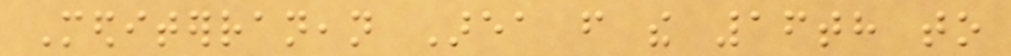Mediterranean Area from the 16th to
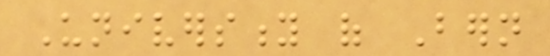University of Bern
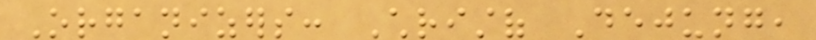Organizers: Christof Dejung,
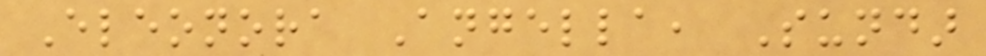Eleonora Angella, Sundar
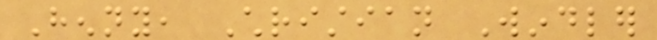Henny, Christian Windler
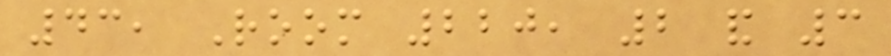43, Room 220, 2 and 3
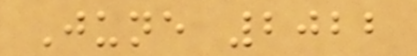June 2022
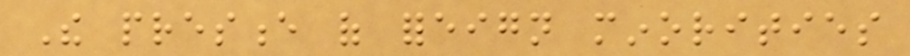The presence of foreign minorities
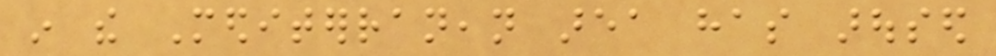in the Mediterranean area has aroused
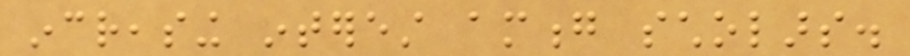increasing interest among scholars.
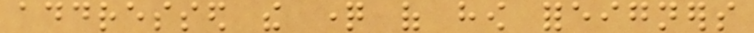addressed the question of how foreigners
